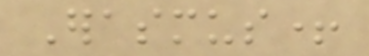Erasmus+
